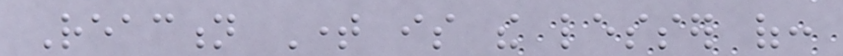Reaction Time is the lesser of:
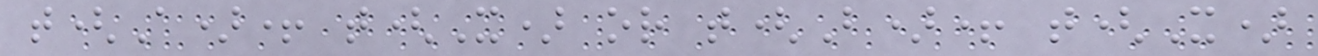t(A)+ t(X) or t(B)+ t(X)
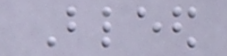Bleed
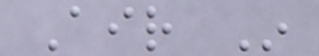Air In
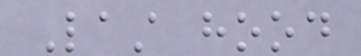Last hood
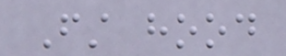First hood
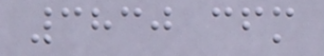3830 cfm
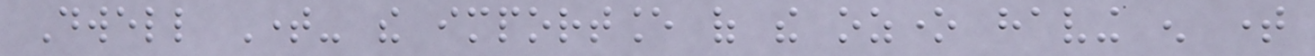Dwell Time- the importance of the ozone having enough time
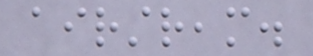airstream.
